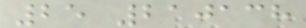25 210138
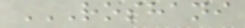ROSHANI
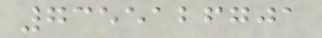7355126701
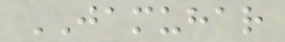JAMUHAR
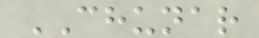CHUNAR
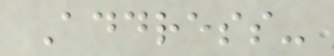Address-
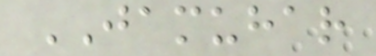JAMUHAR
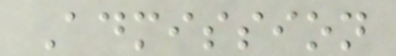Admission
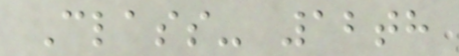Class- 12th
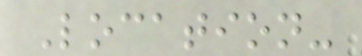Location-
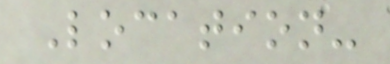Location-
